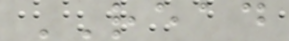READ
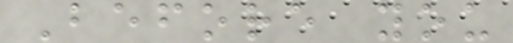Before you
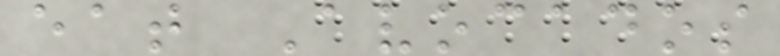eat Avocados
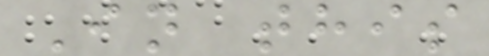In this
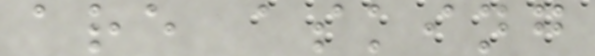are asking
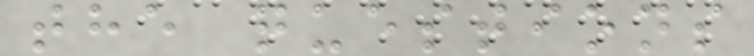the questions
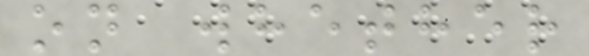on whether
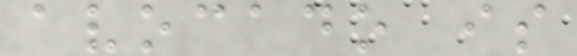avocado is
